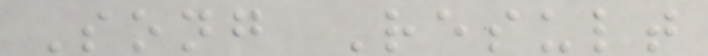Song Result
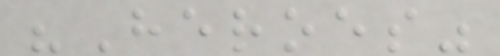"Heroes"
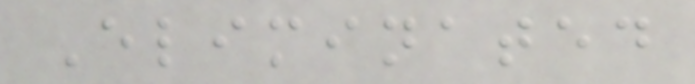Eliminated
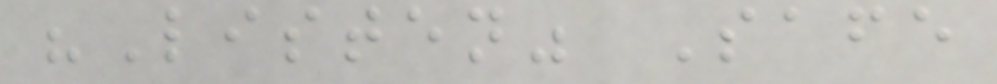"Listen" Safe
